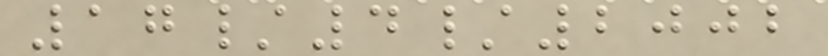17/4/2002
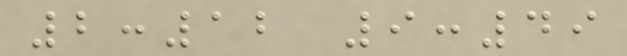2:12 9:49
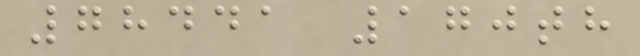78441 170th
